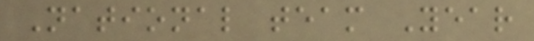National team Year
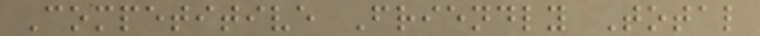Competitive Friendly Total
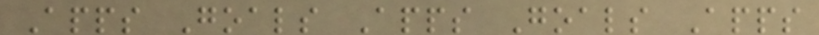Apps Goals Apps Goals Apps
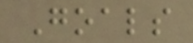Goals
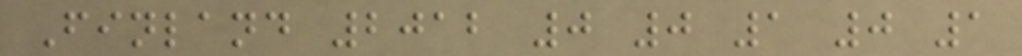Finland 2012 0 0 1 0 1
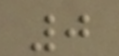0
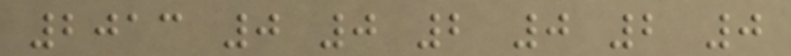2013 0 0 2 0 2 0
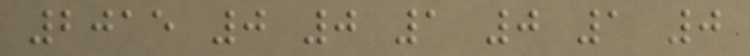2015 0 0 1 0 1 0
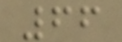66
